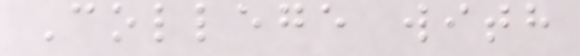College with
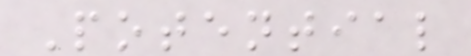Potential
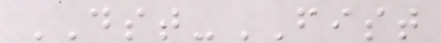DST-FIST
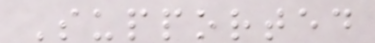Supported
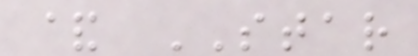& STAR
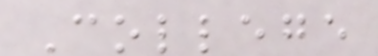College
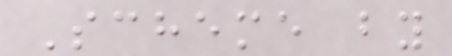Scheme by
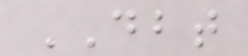DBT
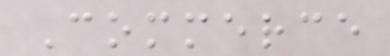Commerce
